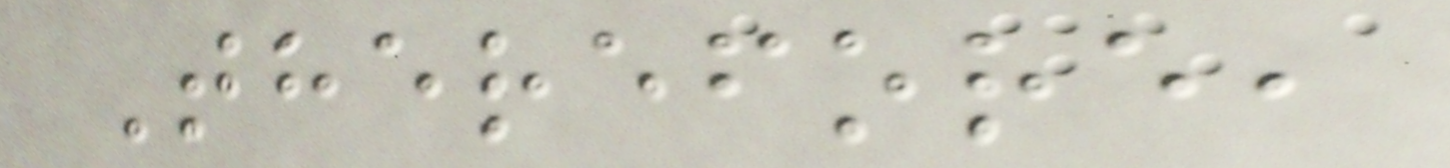Therefore,
